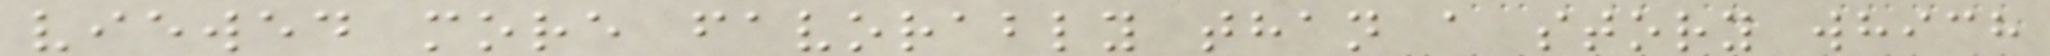viewed more favorably than a story which
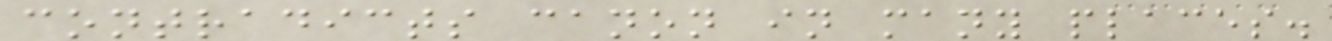contradicts canon in many places.
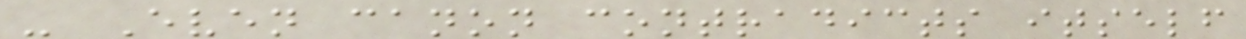- Even canon contradicts itself
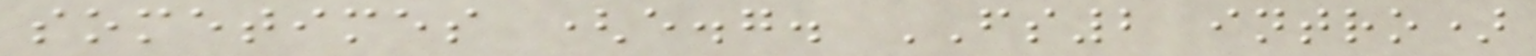sometimes (e.g. FS2 intro)
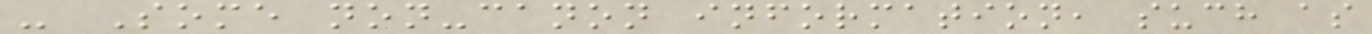- Some non-canon information, such as
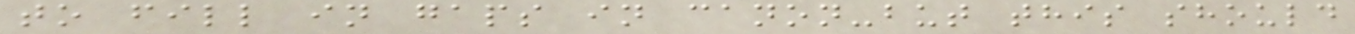to fill in gaps in canon-but this should
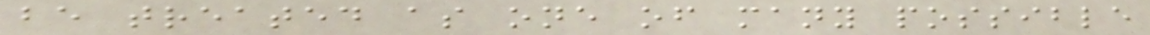be treated as one of many possible
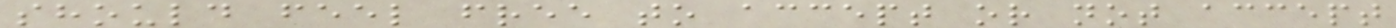should feel free to accept or not accept
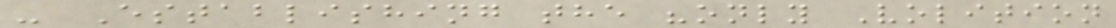- Establishing the "only Volition
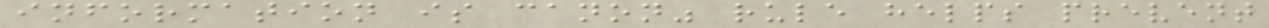information is canon" rule helps prevent
